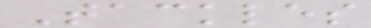Tackles
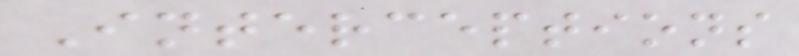Interceptions
